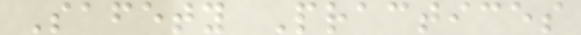Safety Practices
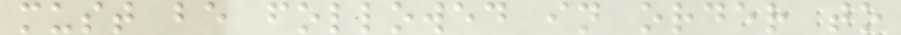must be followed in order to
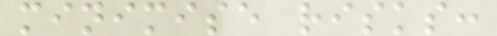minimise risks:
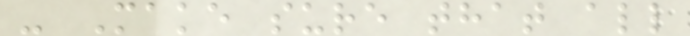- Make sure that all
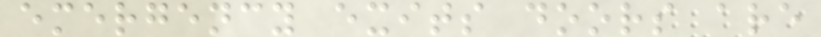emergency exits doors are
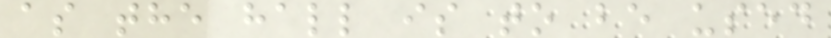as the hall is to be used
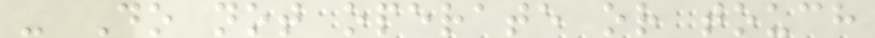- Do not operate or touch
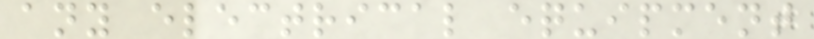any electrical equipment
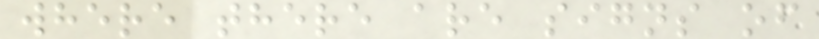where there are signs of
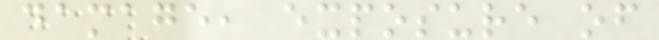damage, exposure of
